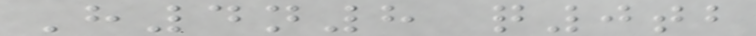H4n8 q0tb
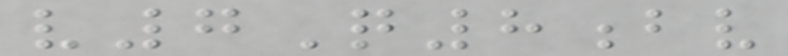v7Q8bv
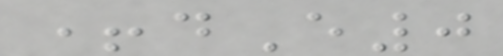+dE0
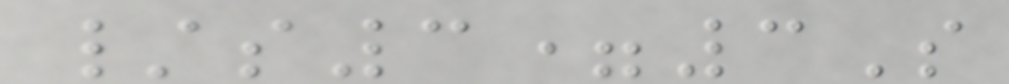/s3=3S
